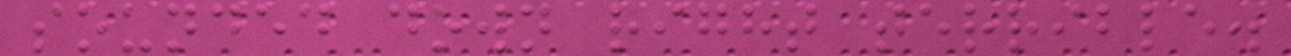sounded down right terrible.
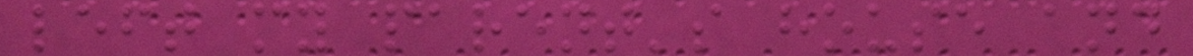left my parent's house and
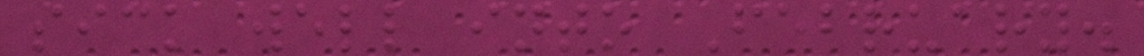sick well into February.
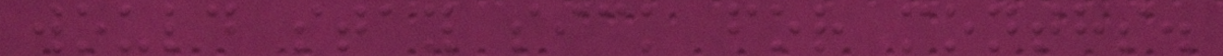would stay sick for months.
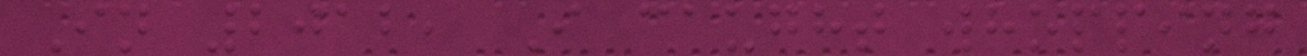In 2012, I caught whopping
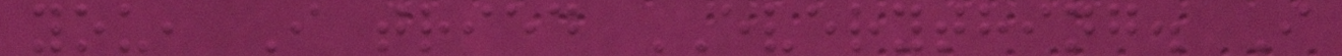you, I tried EVERYTHING. I
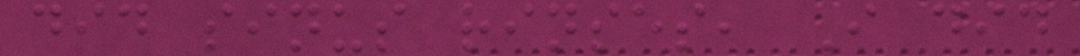did sinus rinses, I did
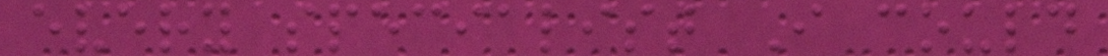every specialist I could
